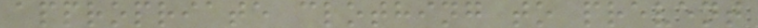appropriate clothing to prevent
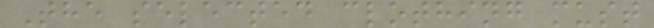The selected clothing must
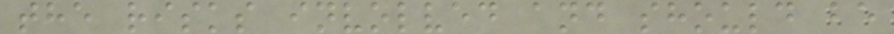the risks involved and should be
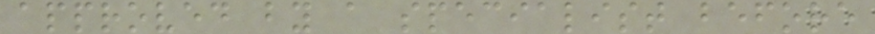approved by a specialist before
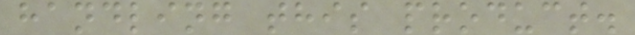handling this product.
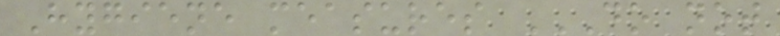Hygiene measures DO NOT
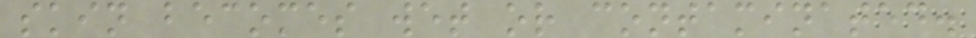skin becomes wet or contaminated.
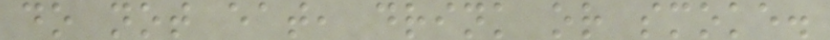do not eat, drink or smoke.
